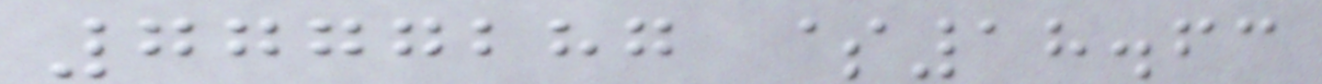7777287 $18.63
